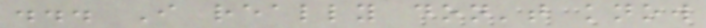... I really don't know
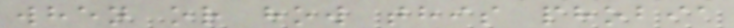when or how this phobia
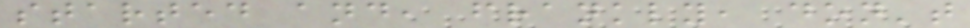started and, frankly, don't
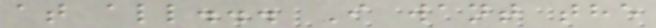at all... I want the
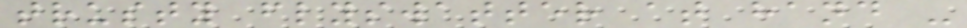trusty flyswatter at hand -
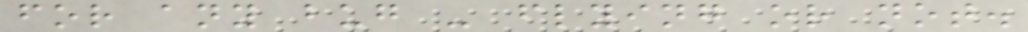for any bug - flying or not.
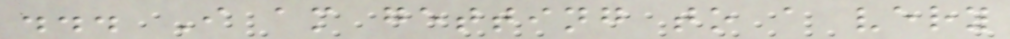... I am getting to a very
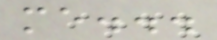me...
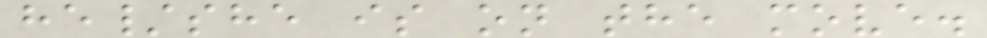he/she is on the move.
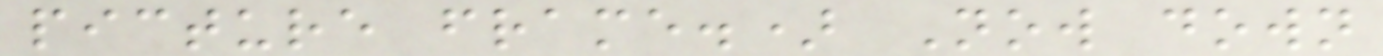picture frame.) Now down
